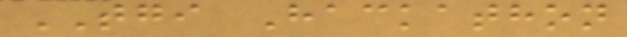TGI Hackathon
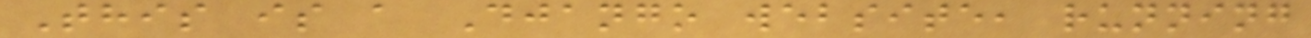This is a Django website, running
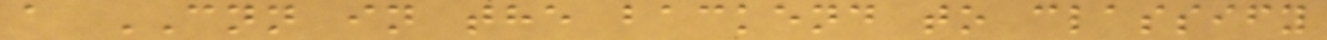a CNN in the backend to classify
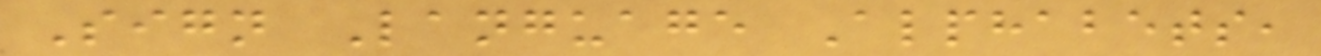Sign Language Alphabets,
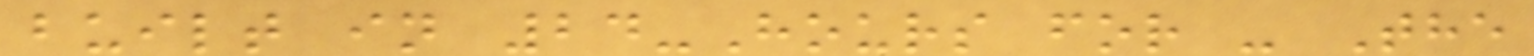built in 24-Hours for - The
